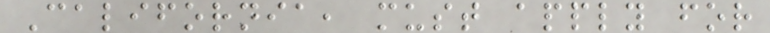California, must apply for
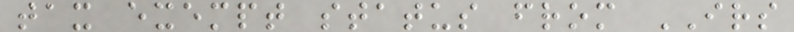tax exempt status from IRS
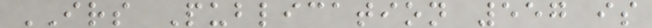IRS Publication 557 is
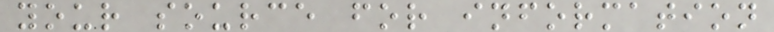your source for information
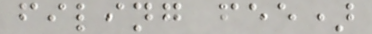filing fee)
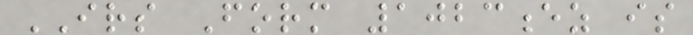IRS Form 1023ez is
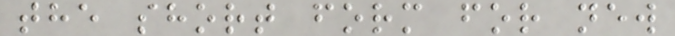the short form for new
